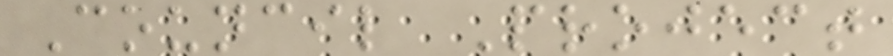Council Project
